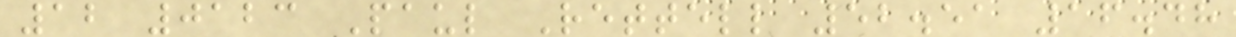12 0123 Paul Rettell 52.51 16.48
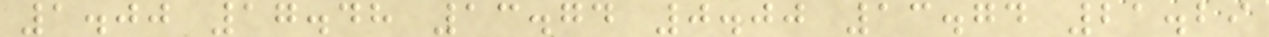1.00 17.48 13.74 0.00 13.74 21.29
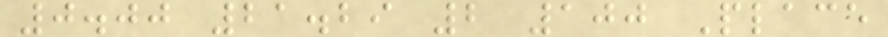0.00 21.29 2 100 Place
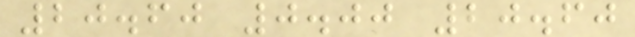20.60 0.00 20.60
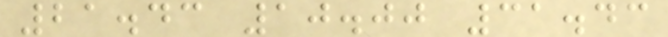21.43 10.00 31.43
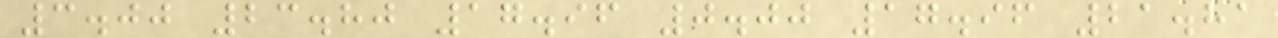3.00 23.80 17.96 0.00 17.96 21.81
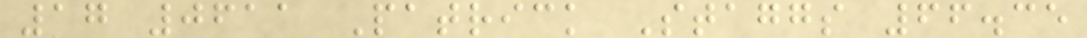17 0611 Patrick Staggs 66.35
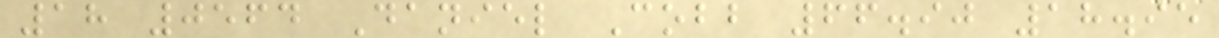18 0564 Daniel Cobb 66.90 18.95
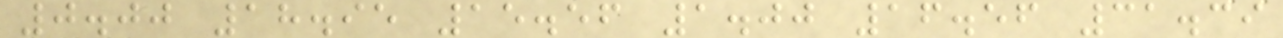0.00 18.95 15.56 1.00 16.56 31.39
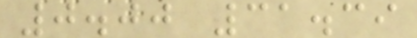0.00 31.39
